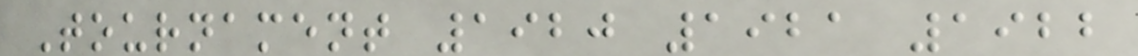Tournament 1920 1921 1922
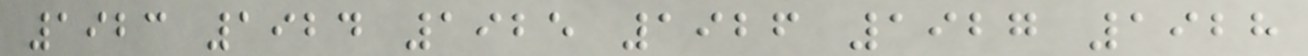1923 1924 1925 1926 1927 1928
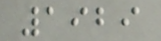1929
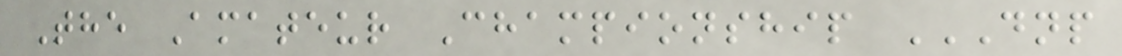The Amateur Championship DNP
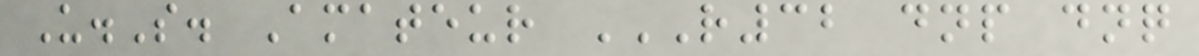U.S. Amateur R32 DNP DNQ
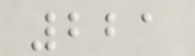221
